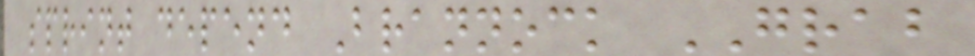sprint depend Brannock GRAB
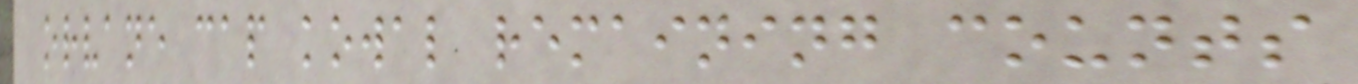orvane cap kowal remaining counts
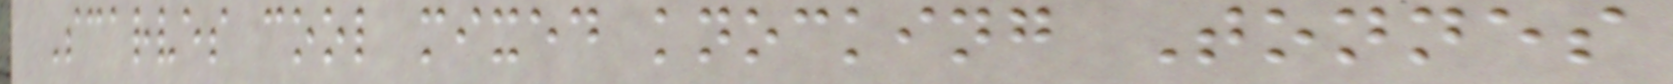Scarves cool mixed knocking Tonnes
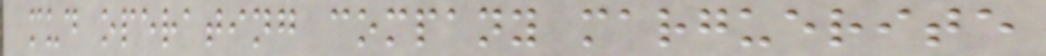mud operating company marguerite
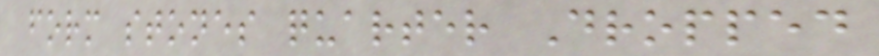form stones quarter Dropped
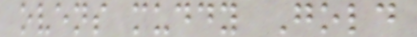ovens muddy Gold
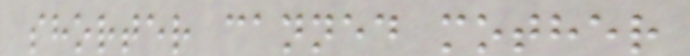shorter canned mother
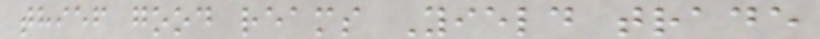thief good reams Yield trade
